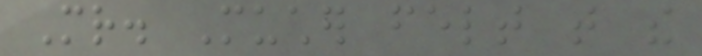Mr. Mucher felt that the
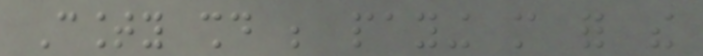County should be paying more for the
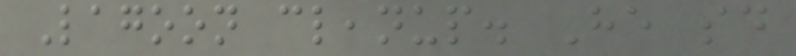Lagoon cleanup. He said
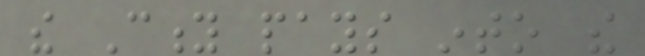the City pays into the
